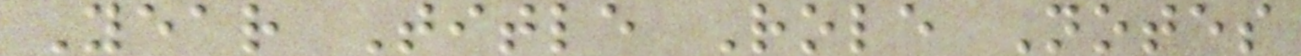Year Title Role Notes
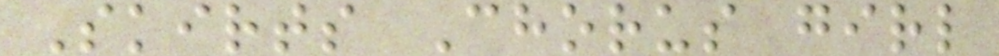Skirts Chorus girl
